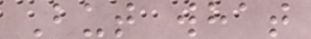But what
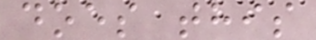does this
